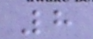8
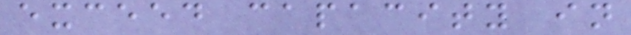exceed capacity in
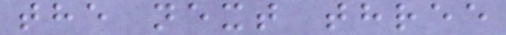the next three
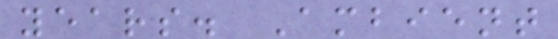years. Ambient
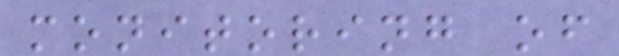monitoring of
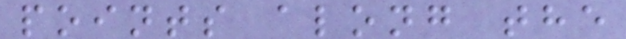points along the
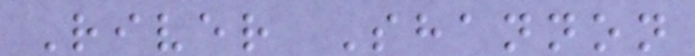River Shannon
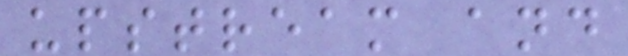upstream and
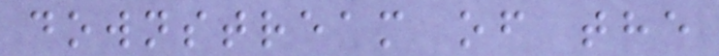downstream of the
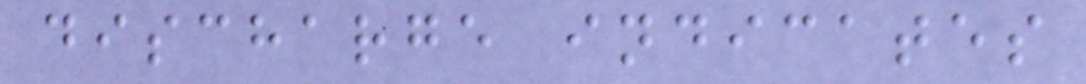discharge indicates
